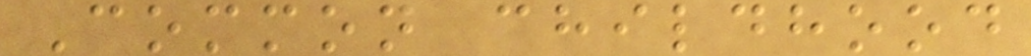Common childhood
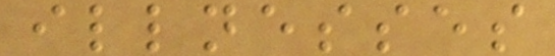illnesses
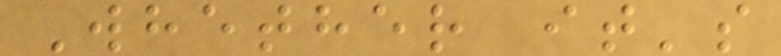Whether it's
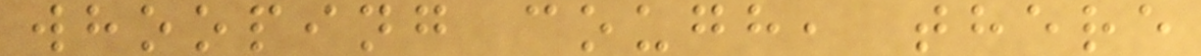whooping cough, there
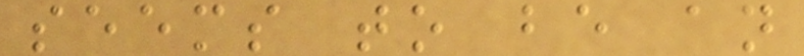seems to be an
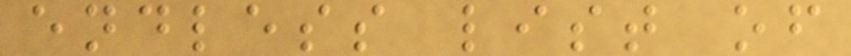endless list of
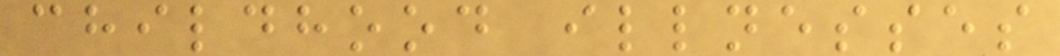childhood illnesses
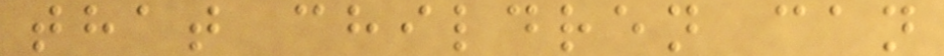that children can
